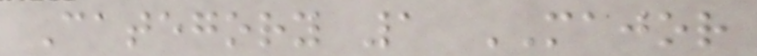Category 1 MAJOR
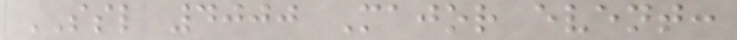SSL 4000 Major event:
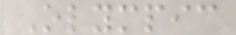Olympic
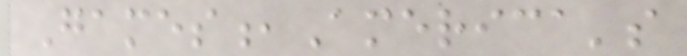Games,America's
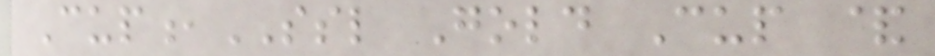Cup,SSL Gold Cup &
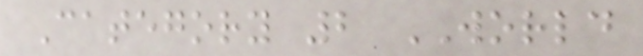Category 2 WORLD
